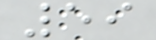59
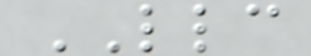LLC
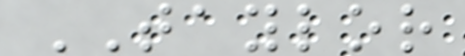TAYLOR
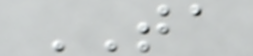TA
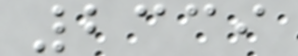2339
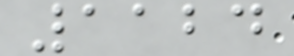1124
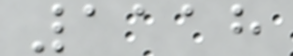1118
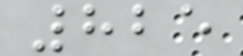825
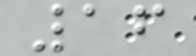16
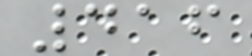416
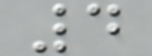4
